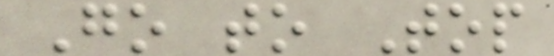Go to Top
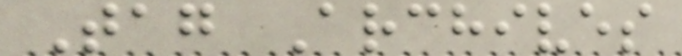Tag Archives
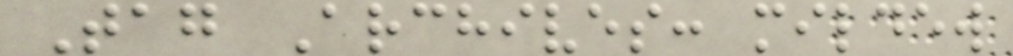Tag Archives: mildew
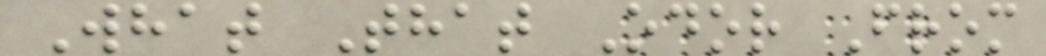What That Odor From
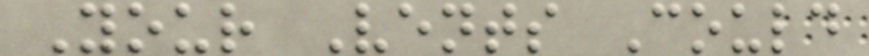Your Vents Could
